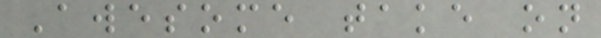Awesome take on
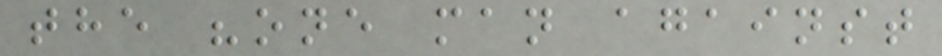the "one man against
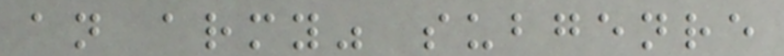an army" subgenre
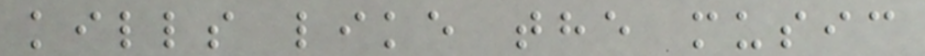kills like the music
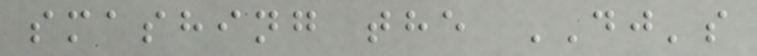smashing the DJ's
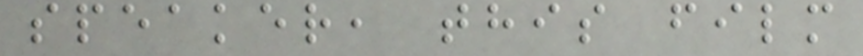speaker, this film
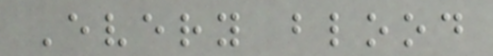Every blood
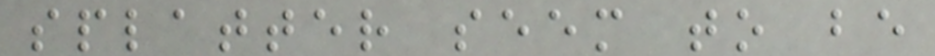splatter seem to be
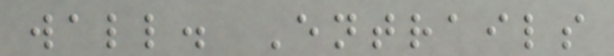wall. Entrails
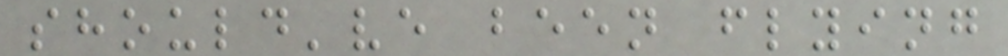should've been flying
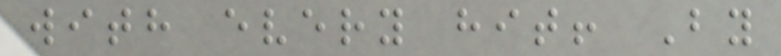with every hit! By
